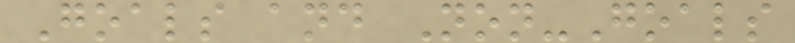Goals and Non-Goals
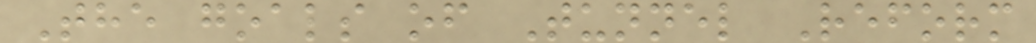The goals of Tunnel Reform
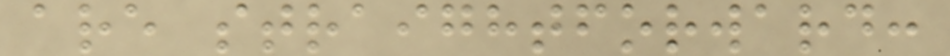are straightforward:
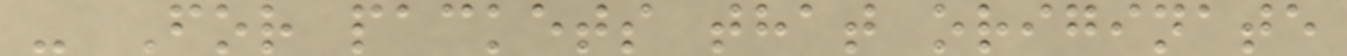- For packets that originate
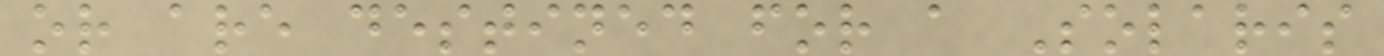or are destined for a Solaris
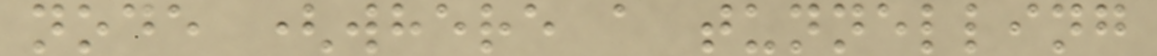node (where a tunnelling
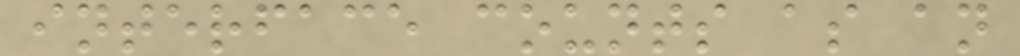interface counts as an
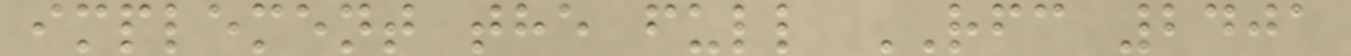implement the full RFC 2401
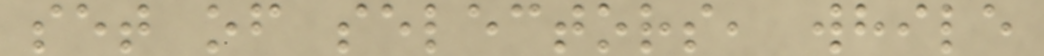set of selectors, while
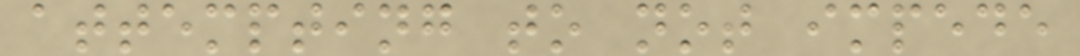attempting to not impede
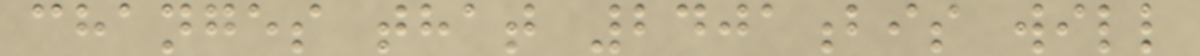changes that 2401bis will
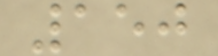150
